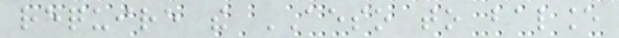require the AESO to balance
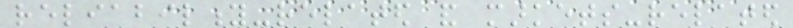reliability-related and markets-related
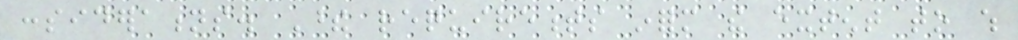considerations. These requirements inform the extent to which
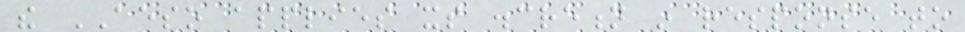the AESO applies its discretion in response to
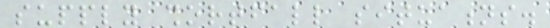supply shortfall situations.
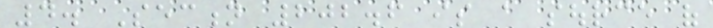4. Section 202.6 is a source of
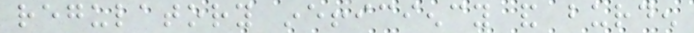regulatory inefficiency and burden
